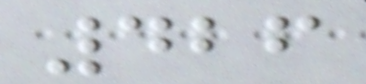426
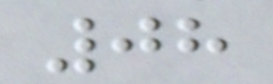08
